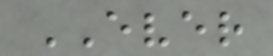EVER
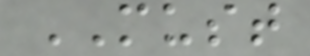MUST
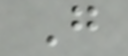G
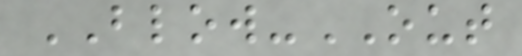BLOW-OUT
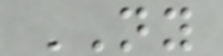NY
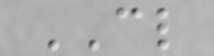CL
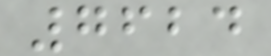7624
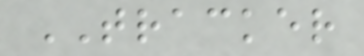TRACKER
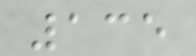135
